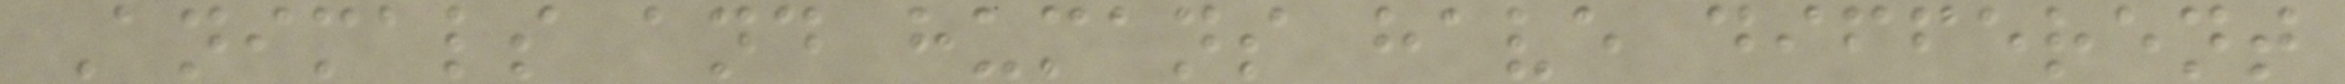Animals and humans have different
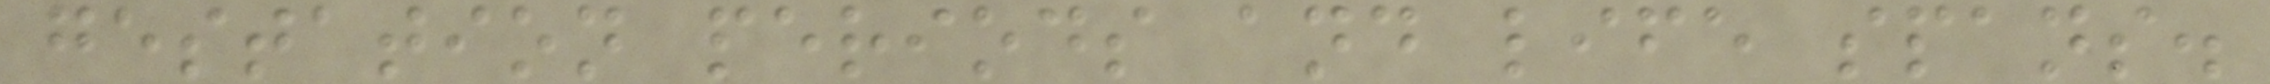gestation periods and life spans.
